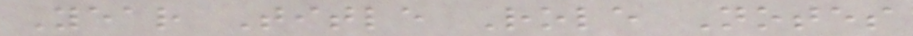Year Title Role Notes
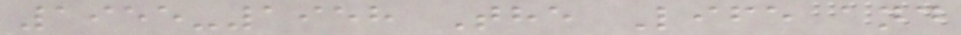1955-1958 The Life and
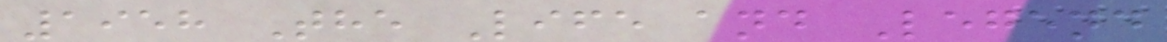1958 The Life and Legend
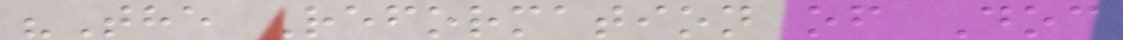"The Reformation of Doc
